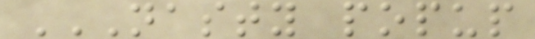NASTY POPUP
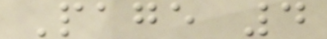Page 4
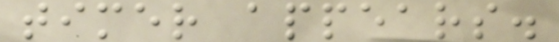timer appears.
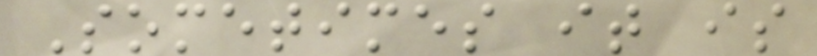Sometimes it is
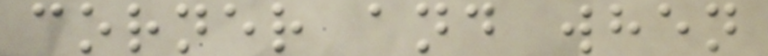corner and when
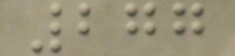277
